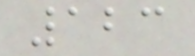123
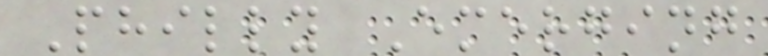Philly Emerging
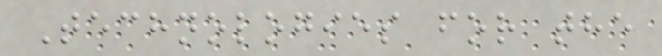Technologies for the
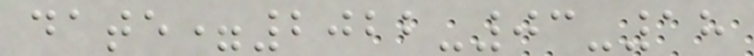date=2022-03-18
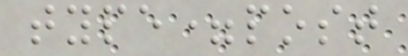type=post
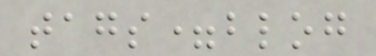tags=blog
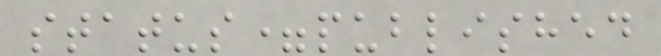status=published
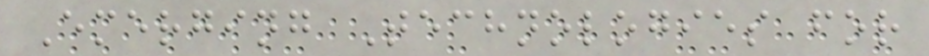Emerging Technologies for
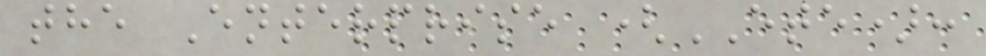the Enterprise (ETE):
